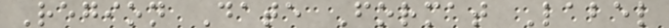Region Date Format Label
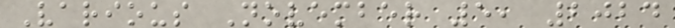Various November 5, 2024
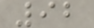92
